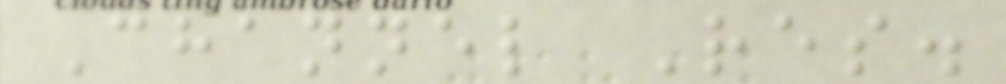Channel Res.
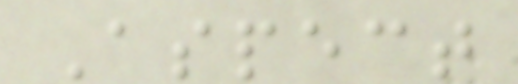Aspect
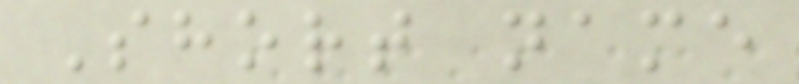Short name
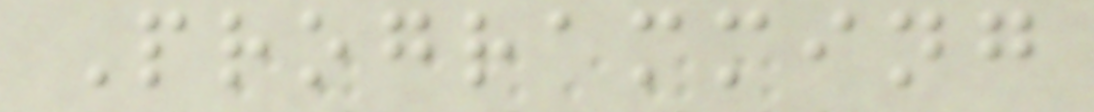Programming
